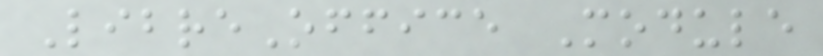LibreOffice Module
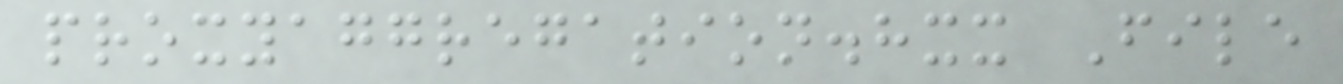proxyaggregation.hxx File
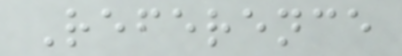Reference
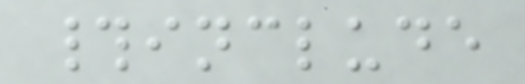#include
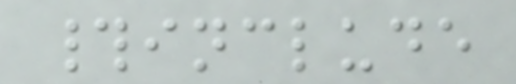#include
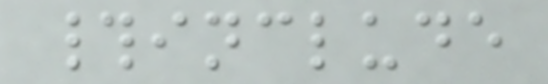#include
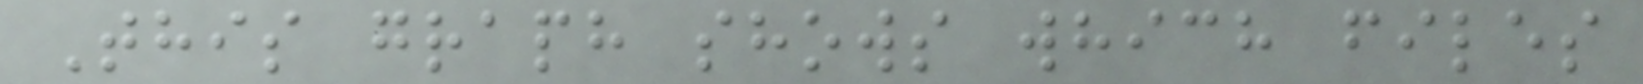This graph shows which files
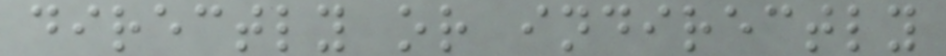directly or indirectly
